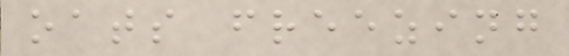oats freezing
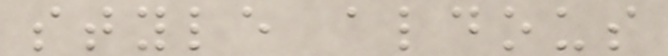style aldous
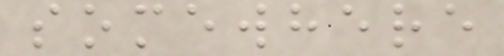somewhere
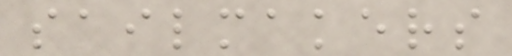sailmakers
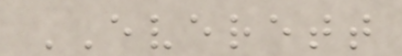EVERETT
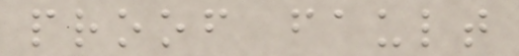proof fault
